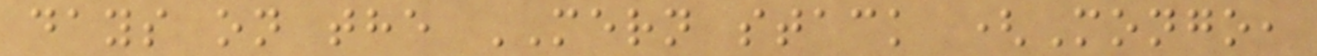days on the MERN stack (Mongo,
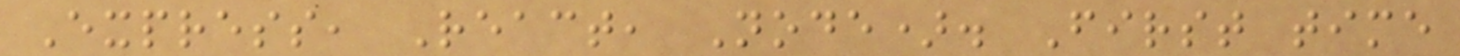Express, React, Node). First time
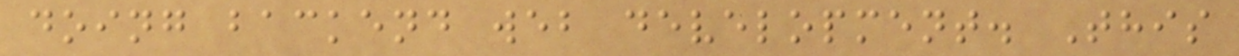doing backend web development. This
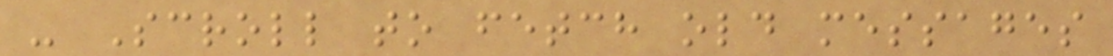- Scroll to fetch old messages
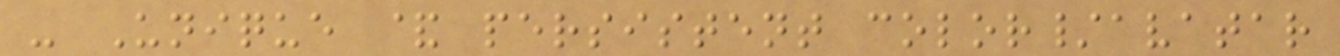- Unique & persistent color/avatar
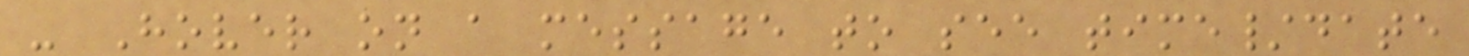- Hover on a message to see time/date
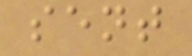sent
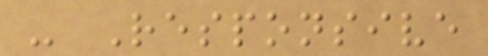- Responsive
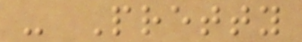- Pretty
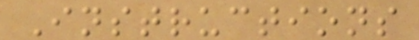Instructions
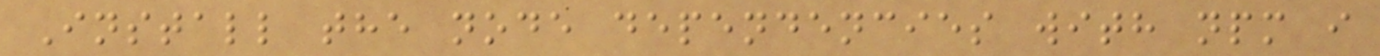Install the node dependencies with npm i
